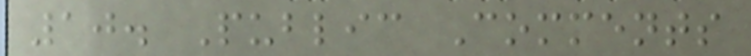10. Public Comments
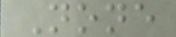None
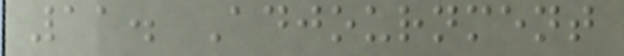11. Adjournment
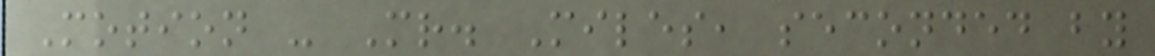Motion - Mr. Miles, seconded by
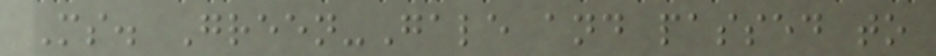Ms. Green-Gale and passed to
